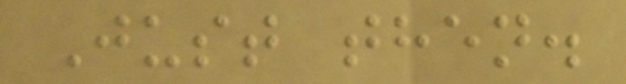Just then.
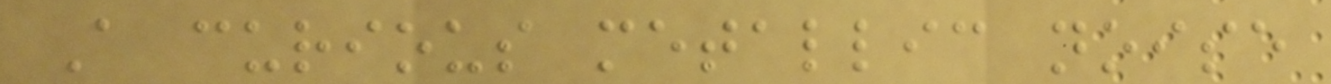A curious metallic noise
